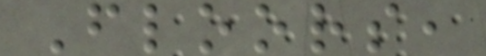Floors,
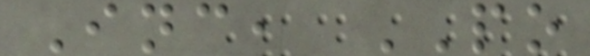Inc, PO
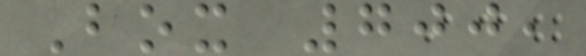Box 700,
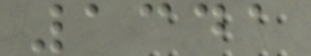1341
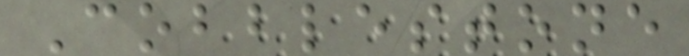Cobblestone
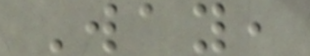Way,
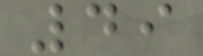49
